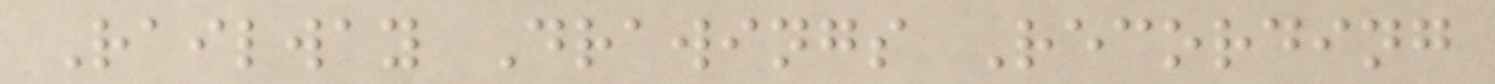Railway Drawings Recording
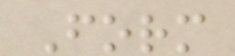Form
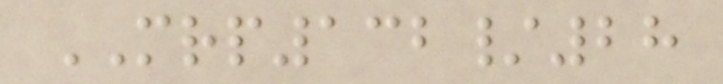MRP132/28
